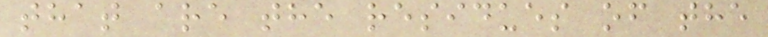that are the residues of the
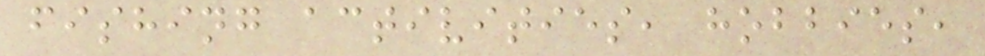fishing activities, hobbies,
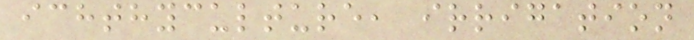ichthyculture, irrigation
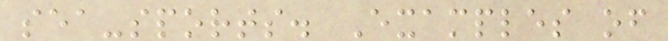sea-sports. Examples of
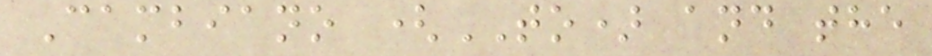Cambiano (TO) and the
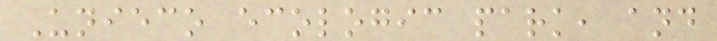Unieco ecologic park, and
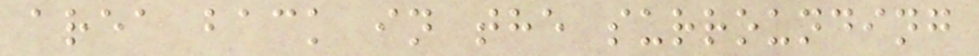area back in the surrounding
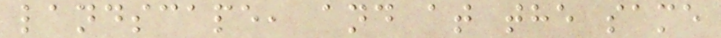landscape, and at the same
